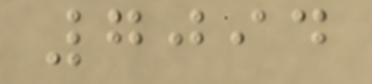7094
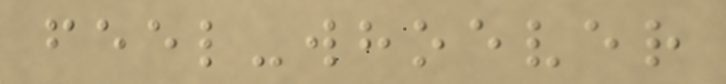feel-whoever
